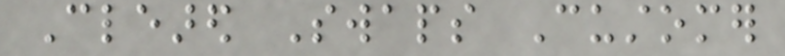Cleared Swaps Customer
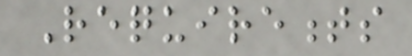Requirements
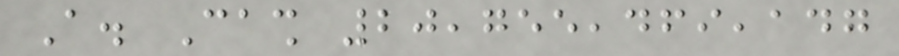A. Cash 20,755,469,147
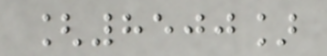[8500]
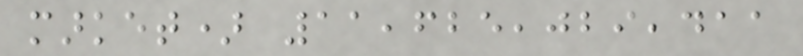market) 11,625,029,411
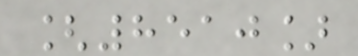[8510]
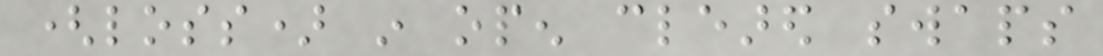(loss) in open cleared swaps
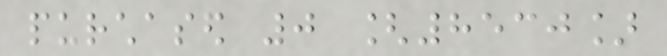purchased 0 [8530]
